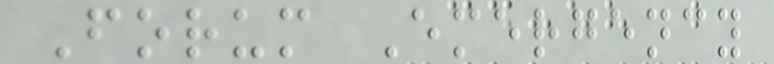Forum Emergency
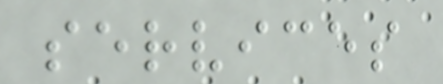services
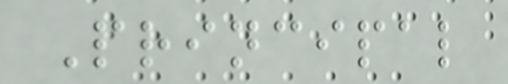Principal
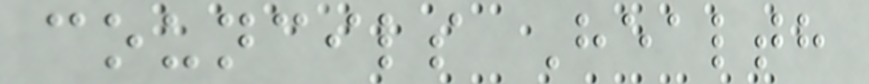councils Health
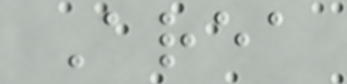Area
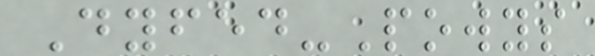Dyfed-Powys
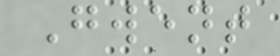Gwent
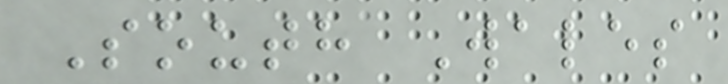South Wales
